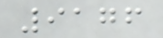9176
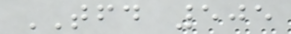TFD 505
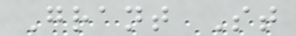Grant St
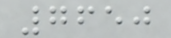7650
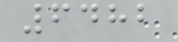6482
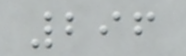296
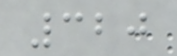320
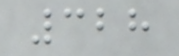328
